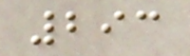293
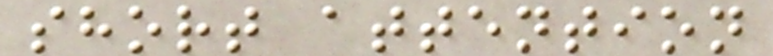short attention
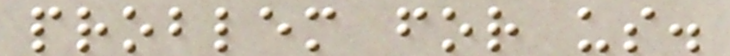problem for us.
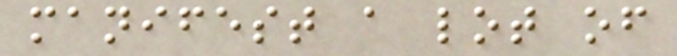manifest a lot of
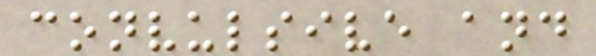convulsive and
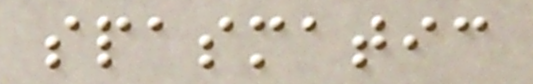spasmatic
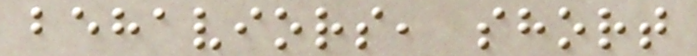behaviors, short
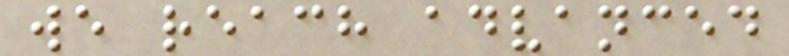we reach advanced
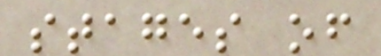stages of
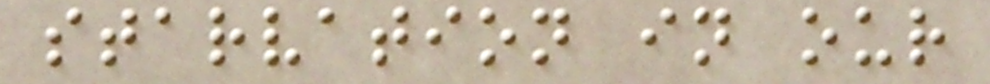starvation in our
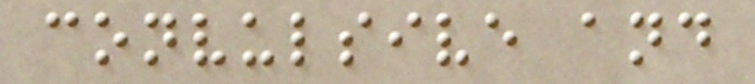convulsive and
